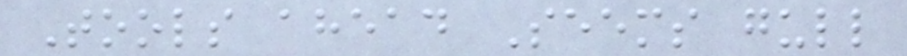Tools ahead Seems gull
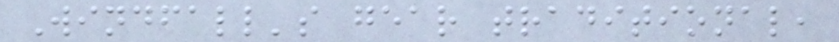Windfall's gear traditional,
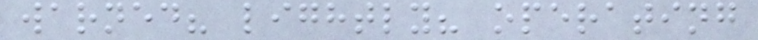warned? lightly? operating
